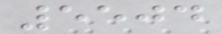5504
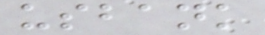usbank
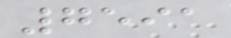7591
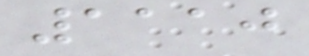1110
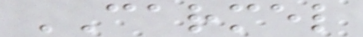CARMEL
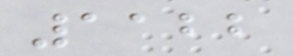1122
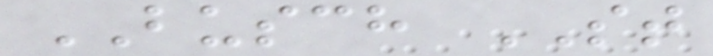BUSCH ST
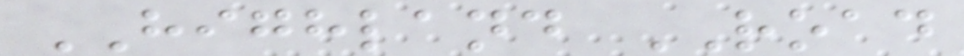HIGHLAND ROAD
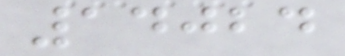14024
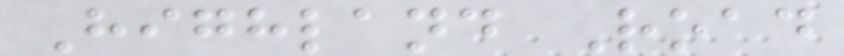Highland Road
